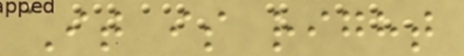It is right
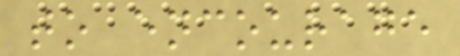to encourage
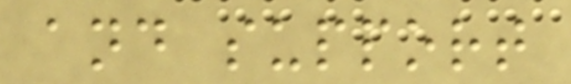and support
